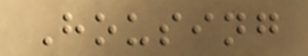Housing
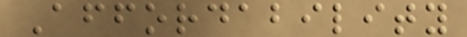Affordability
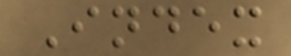Index
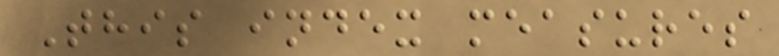This index measures
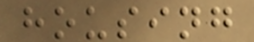housing
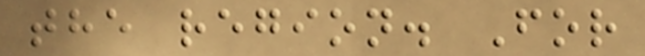the region. For
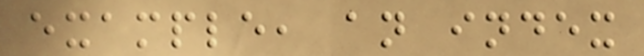example, an index
